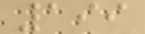199
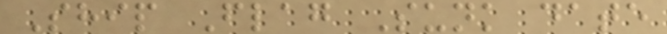Ship Flag Sunk date
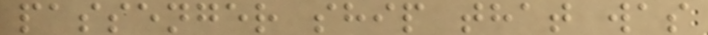passenger ship that was
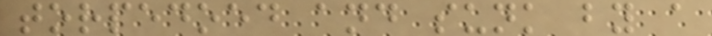torpedoed and sunk by a
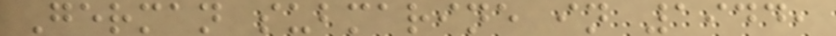German submarine in 1944,
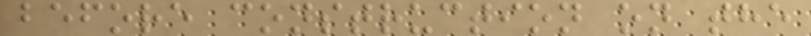before construction on the
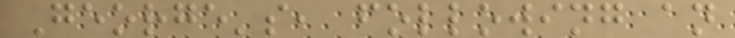George's, following an
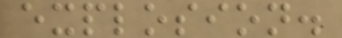explosion.
